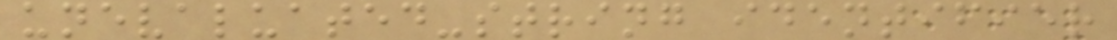unevaluated-string identifier
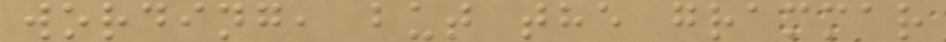wording, but the grammar
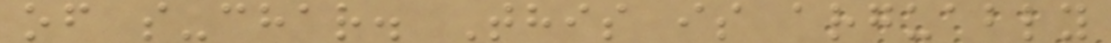of s-char. This is arguably
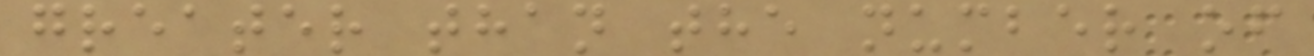greater than the number of
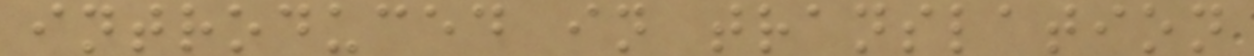introduced in translation
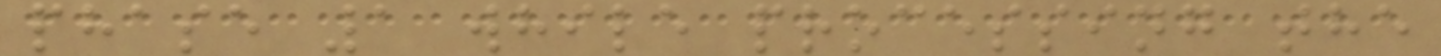phase 1 while processing the
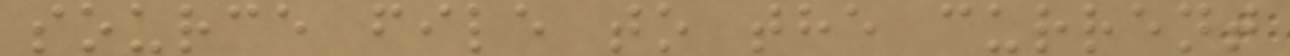source file to the current
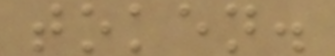token.
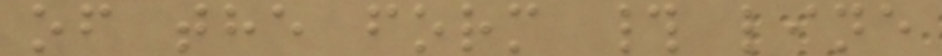of the form # line
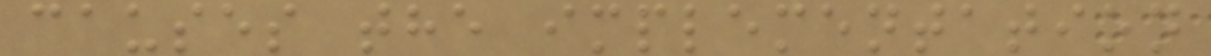causes the implementation
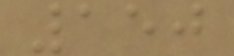150
